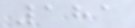181
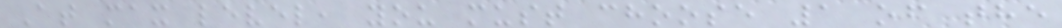At max level, you must choose 1 of the
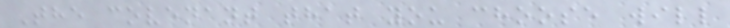The covenant that you choose will
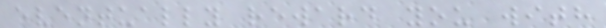eventually reward you with
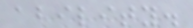ability.
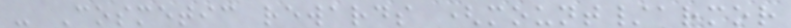- Cosmetic rewards (mount/armor
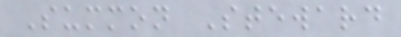Summon Steward
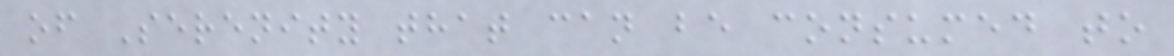of Serenity that can be consumed to
